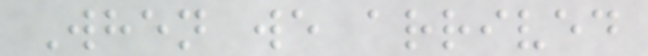When we arrived
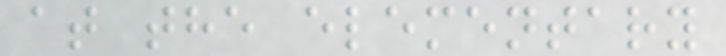at the elementary
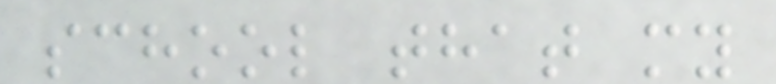school that my
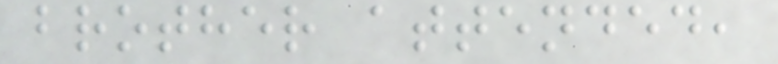brother attended,
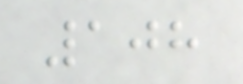108
